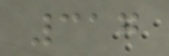317
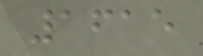1615
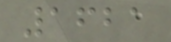1621
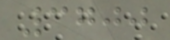3700
